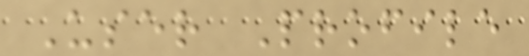User Profile
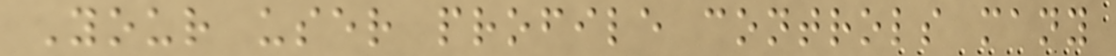Your user profile controls many
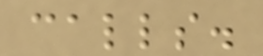calls.
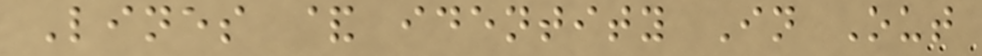Lines & identity In Out
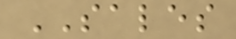SALES
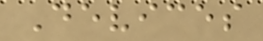Devices
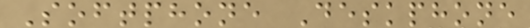Softphone Deskphone
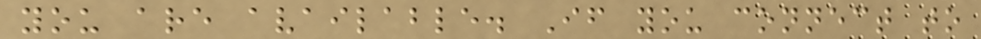you are available. If you connect to
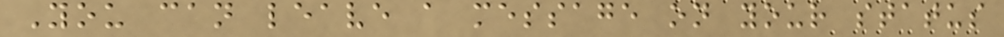You can leave a message on your status
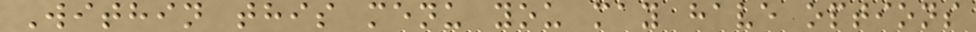Within this menu you may have options
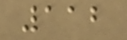112
